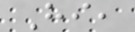Hi,
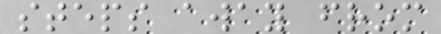steps away from
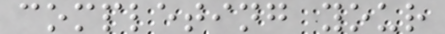completing your
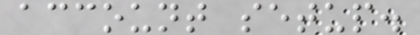account setup.
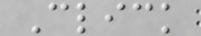Click
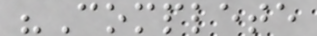"Complete
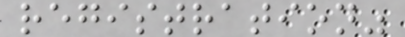registration"
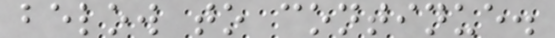below to continue.
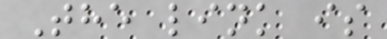The link is
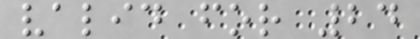valid for 24
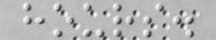hours.
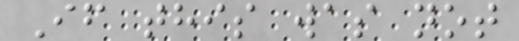If this was not
